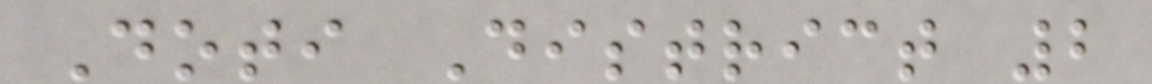Doti District 2
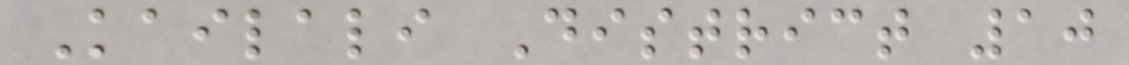Kailali District 10
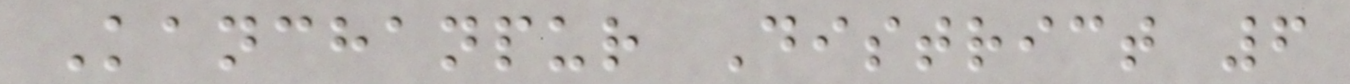Kanchanpur District 6
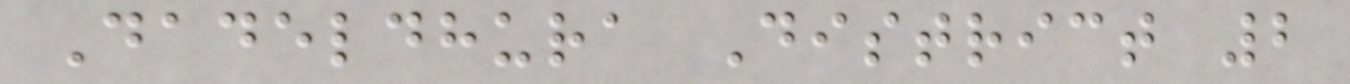Dadeldhura District 2
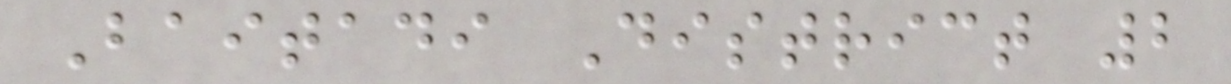Baitadi District 2
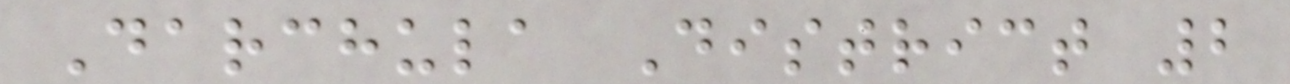Darchula District 2
